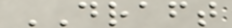DRAFT
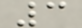3
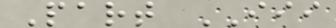Part III
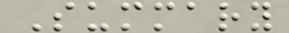Summary
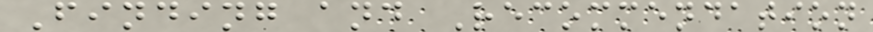Finding and Recommendation
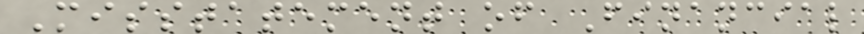Misstatement of Financial
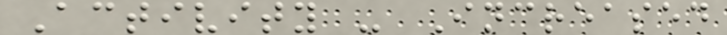Activity - Increased
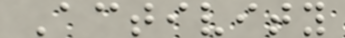Activity
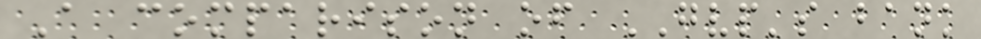A comparison of GVP's bank
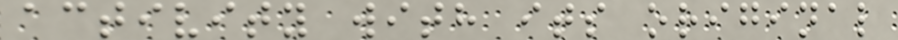activity with its original
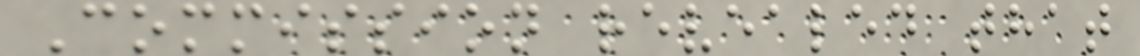Commission revealed that
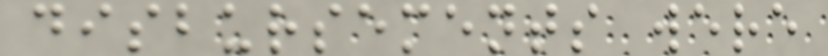disbursements were
